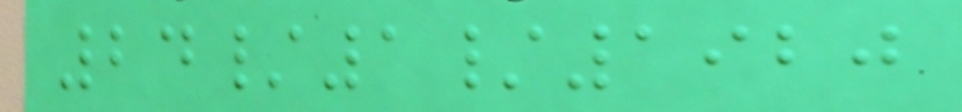24/1/1920
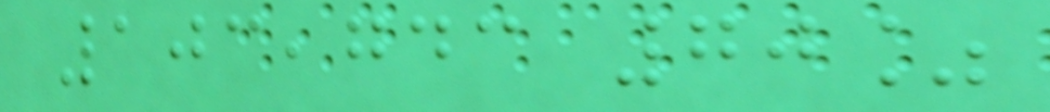103,743 70%
